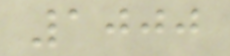1000
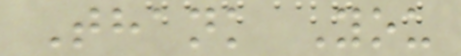Thank You
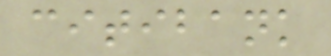citibank
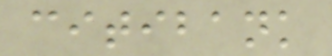citibank
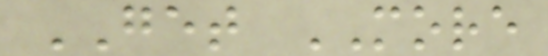GET MORE
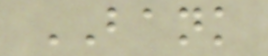BANK
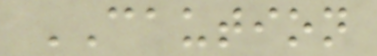CAUTION
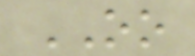OO
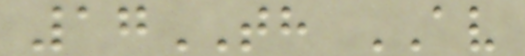17TH AV
